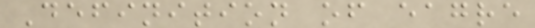Definition of eagre
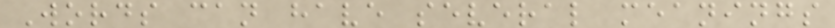Words can have several meanings
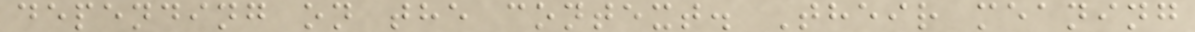depending on the context. Their meaning
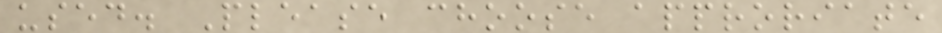used. Please choose approriate
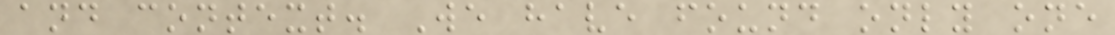and context. We have found only one
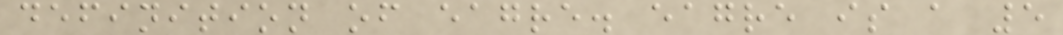definition of eagre. eagre is a 5
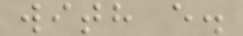with e.
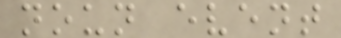noun event
